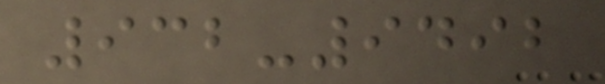932-9492
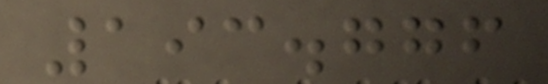193.776
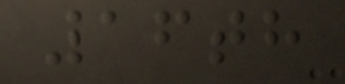16th
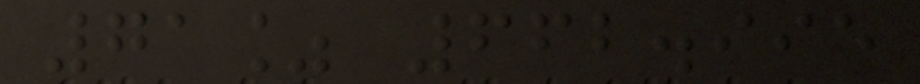71% 662.995
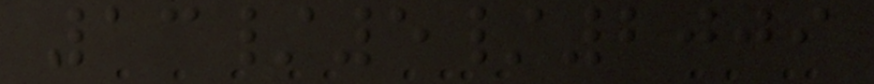13/5/2009
